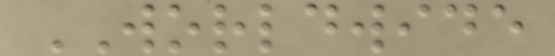WORLDWIDE
